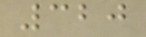320
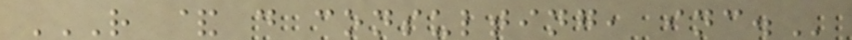R & D CONSULTING, INC.
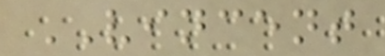VINCENT
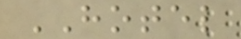HOTEL
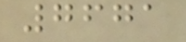7671
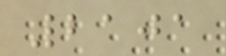2101
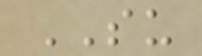SU
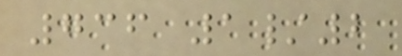736 1/2
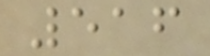516
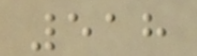518
